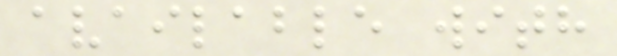available with
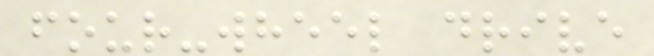four-wheel drive
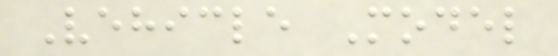Vehicle Model
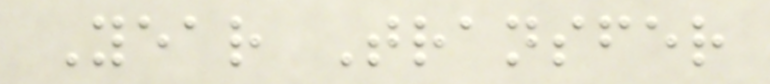Year Transfer
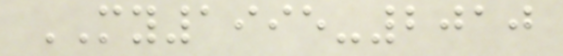MY1995-2010
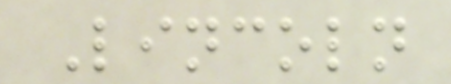Lincoln
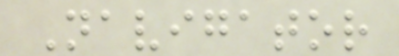Navigator
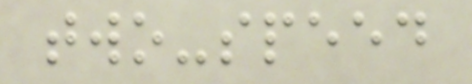two-speed
